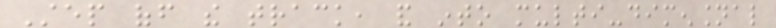Step off the track, and into multi-dimensional
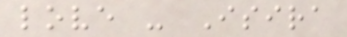love - Isira
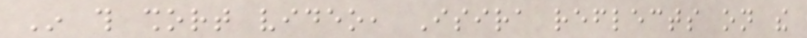In this short video, Isira reflects on the
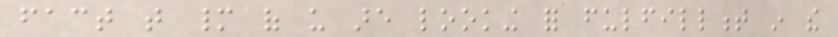fact that many of us are looking for fulfillment in the
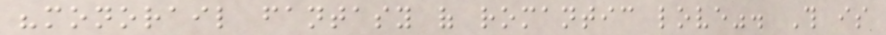"monorail fantasy of romantic love". This is
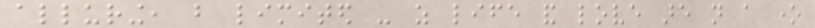alluring, but limited - as life and love are not a one
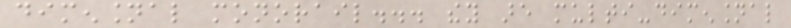dimensional monorail... they are multi-dimensional
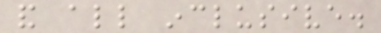and all inclusive.
